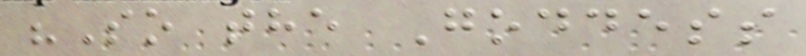"So the Goddess
